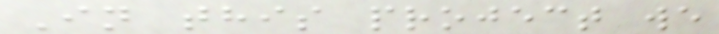In this project we
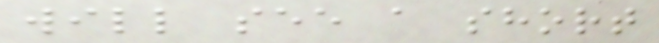will see a short
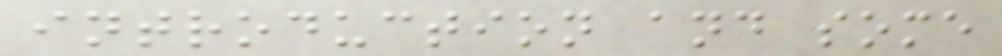introduction and some
